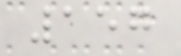157
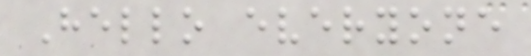Hello everyone
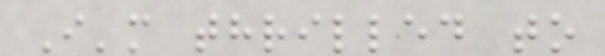I'm thrilled to
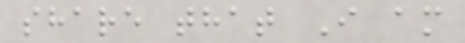share that I am
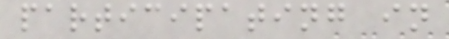participating in
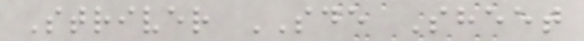Striver SDE Sheet
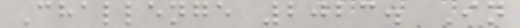Challenge 2023. In
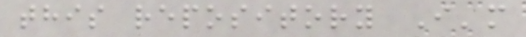this repository I'm
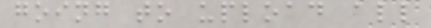going to upload all
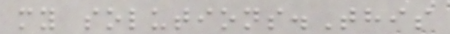my solutions.This
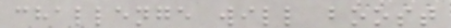challenge will boost
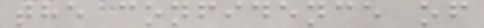the confidence of
